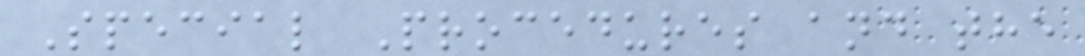Special Procedures and the
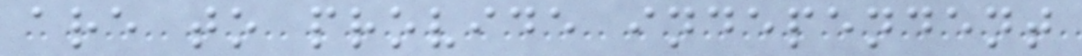are to provide independent
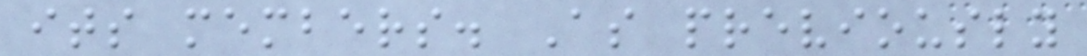its members. As previously
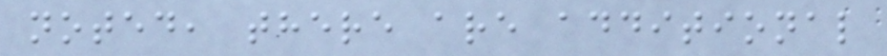noted, there are additional
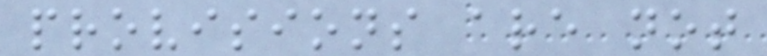provisions are not
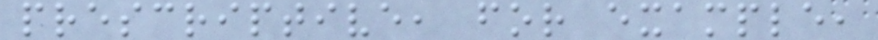prescriptive, for example,
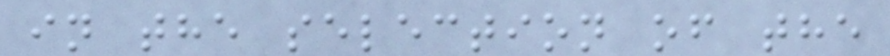in the selection of the
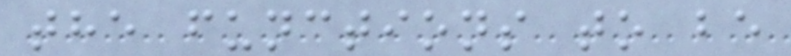the functions to be
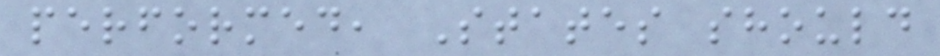performed, States should
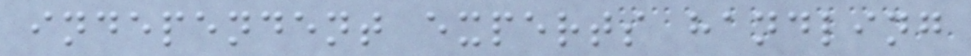independent experts handling
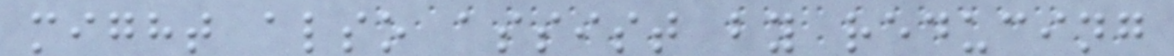might also assist by reducing
